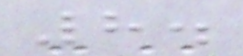8.
